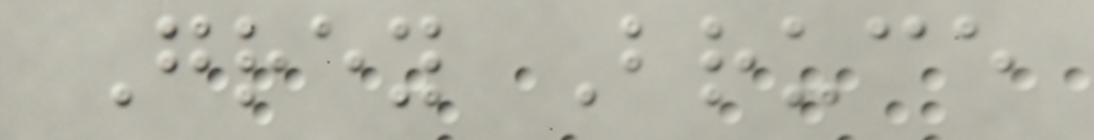Grey Bruce
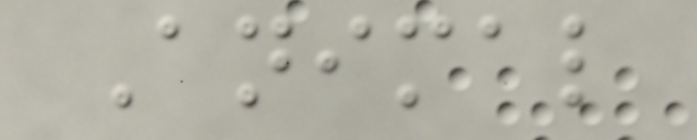Animal
